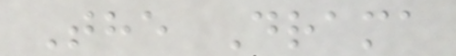The Drama
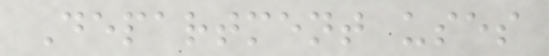Department uses
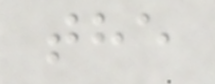the
